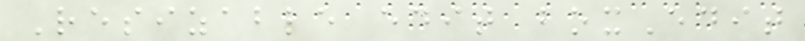Resizable edit boxEdit
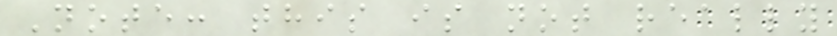Note: this is not really
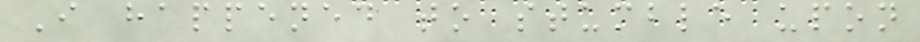I happened to stumble upon
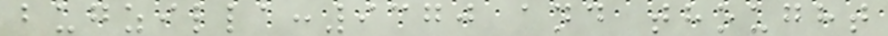bugzilla:9370 and thought
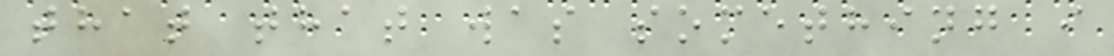that that was something i
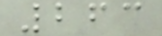263
